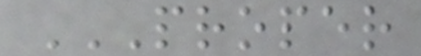PROPER
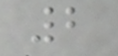2
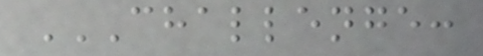CHALLENGE:
